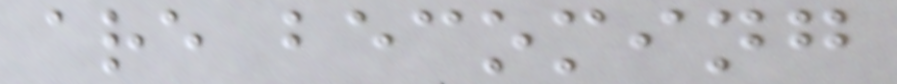are becoming
